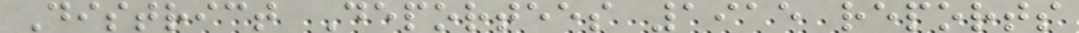District Deportees 1915 reports
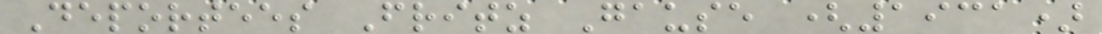Deportees Fritz Gause (1931)
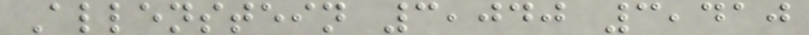Allenstein 3,040 3,410
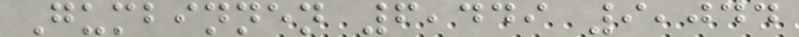Gumbinnen 6,449 9,044
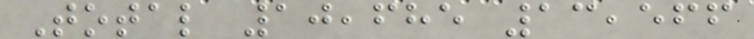Total 10,685 13,566
